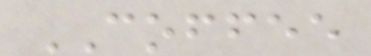COFFEE
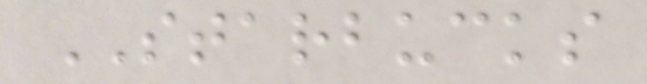STARBUCKS
